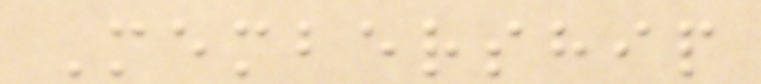Membership
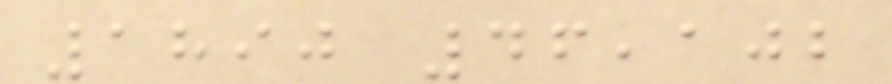1890 46,102
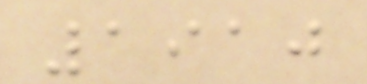1910
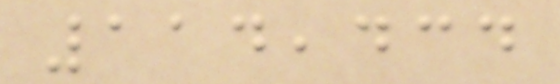114,434
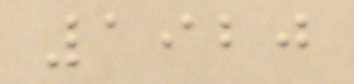1920
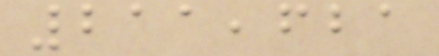211,621
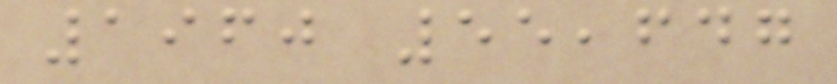1960 55,647
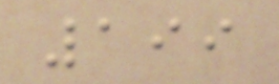199
